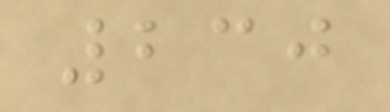230
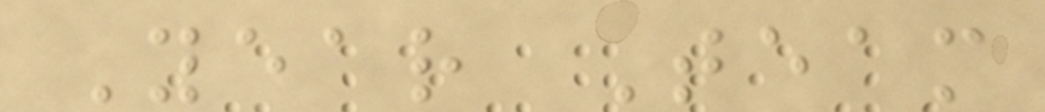Year Team
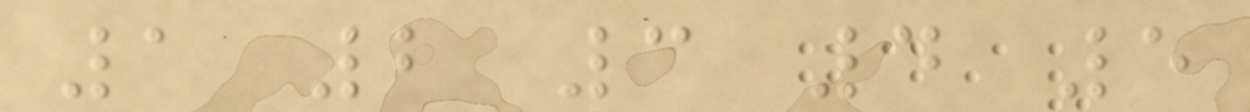1 2 3 4 5
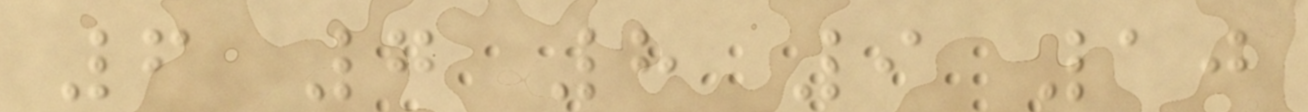6 7 8 9 10
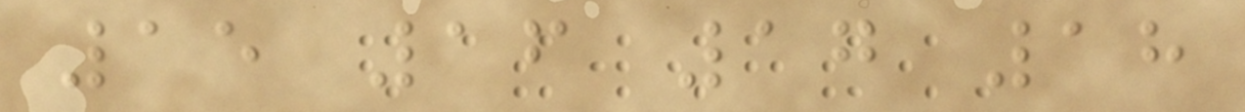15 16 17 18
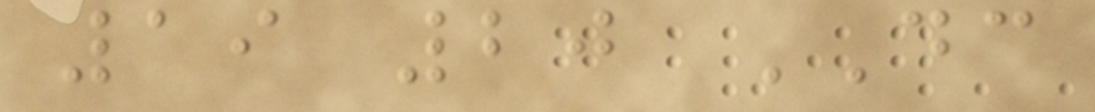19 20 DC
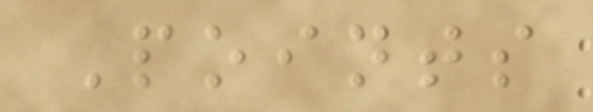Points
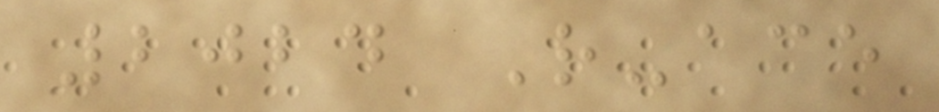2024 R-ace
